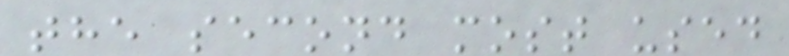the second most used
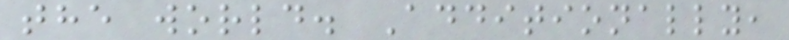the world. Additionally,
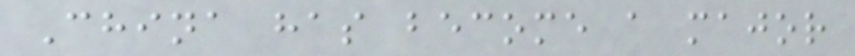China has become a major
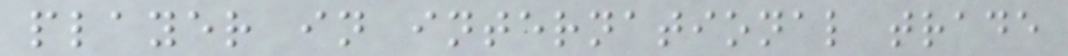player in international trade
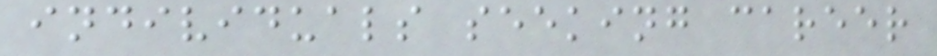individuals seeking career
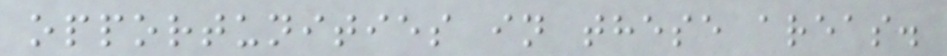opportunities in these areas.
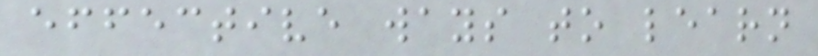effective ways to learn
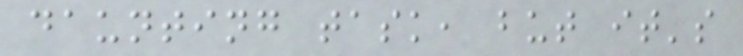daunting task, but it's
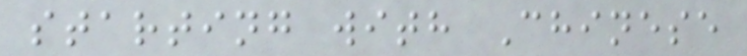starting with Chinese
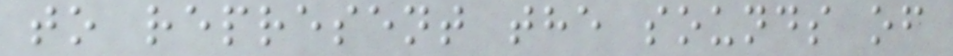to represent the sounds of
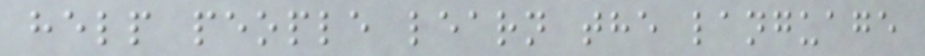help people learn the language
